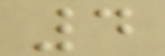4
